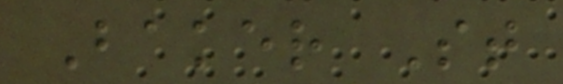Baker St
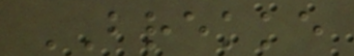BREKKE
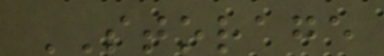STORAGE
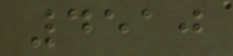4510
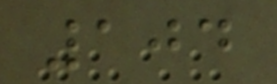104
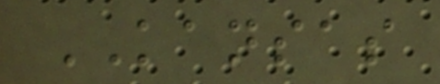KANSAS
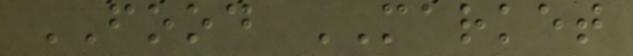FOOD MARKET
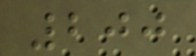200
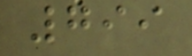799
